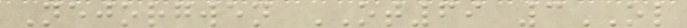Nejorgwen OT69 3OL
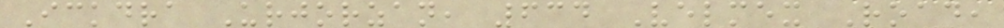Ickdra Urjorzan, 634 Velmex Road,
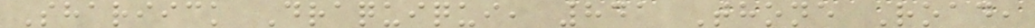Shariick Draquiqui, 841 Thone Road,
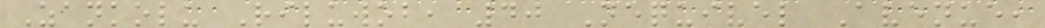Zankolu Riluwob, 40 Nequivel Avenue,
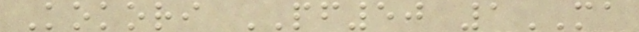Kokori PF50 1MA
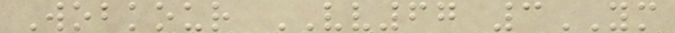Wobkour VV67 3YM
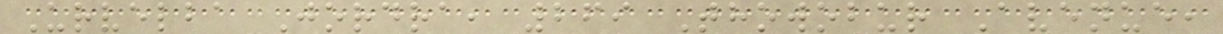Urvelba Jordra, 269 Thowobur Avenue,
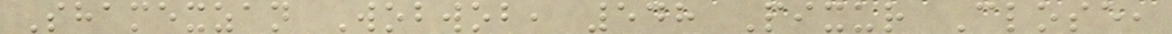Shamexzan Wobwob, 548 Pixur Close,
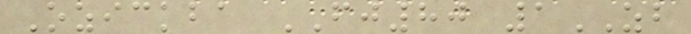Ozickba FJ80 1ZB
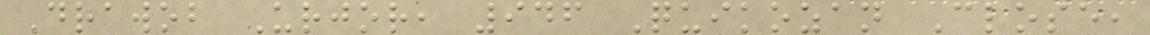Drawob Urjor, 946 Quikozan Close,
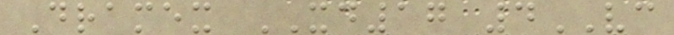Dramex XD17 4VC
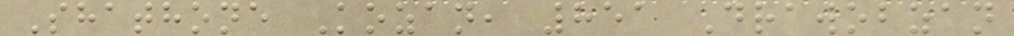Shathone Kozan, 851 Drawobzan
